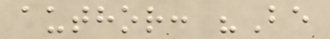author: "Be
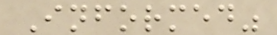Informed"
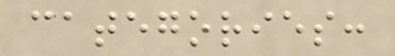categories:
